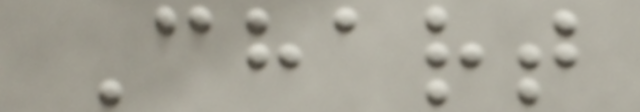Chart
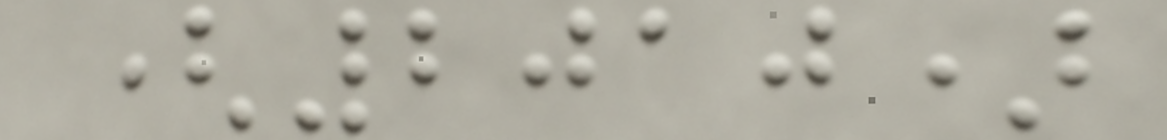(2010)
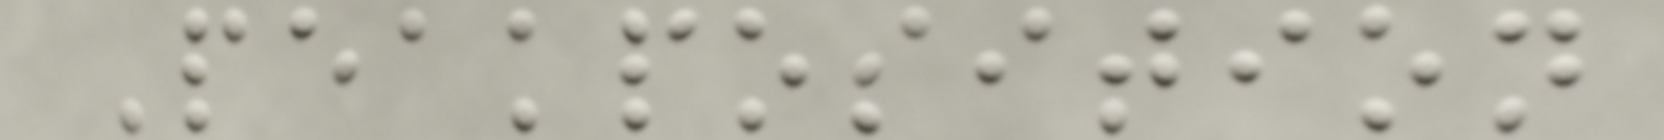Peakposition
